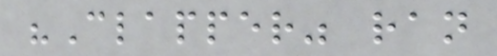"Clapper" ran
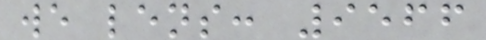we lens: 9566
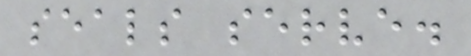seals serve.
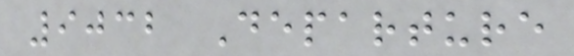9032 Departure
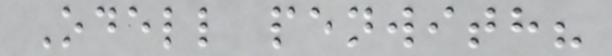Odell penwith?
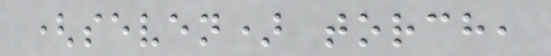(seven) torch,
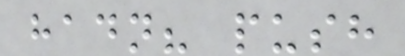hadn? push
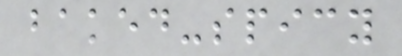baked-spicy
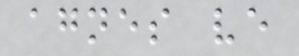agnes ve
